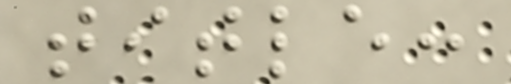title:
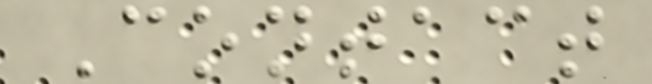Contact
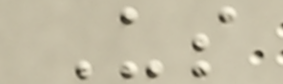Us
